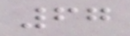67
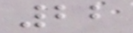22
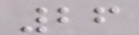26
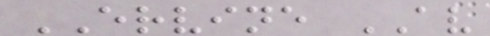ERVINE AV
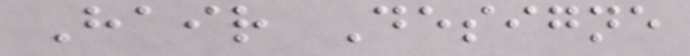Hair Designe
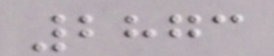2873
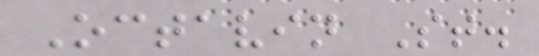Octavin St.
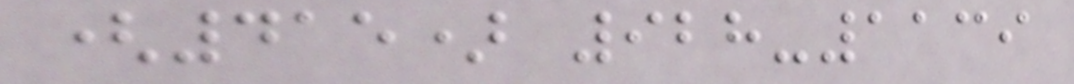(415) 928-1139
